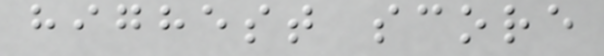highest score
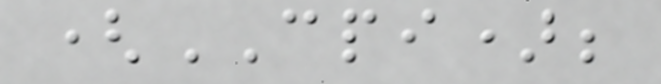(CPI);
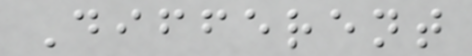Different
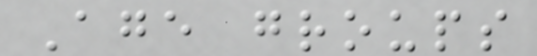Age groups
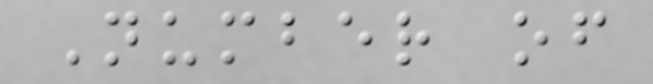Number of
